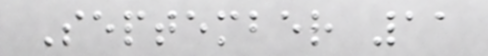September 11
